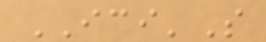ICI'S
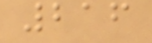216
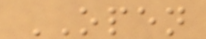OPEN
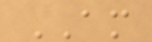AM
